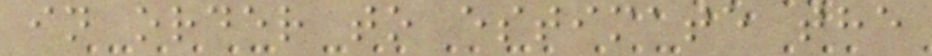in order to estimate the
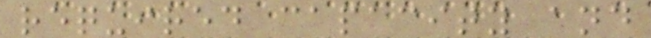required capacity and
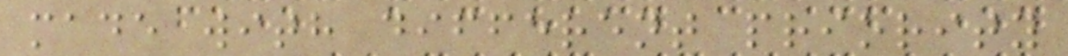made with different priority
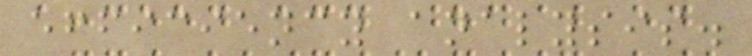efficiency analysis.
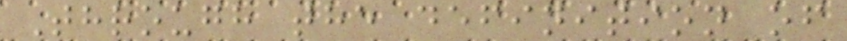Through the definition of
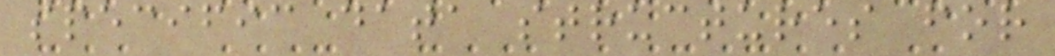specific data structures for
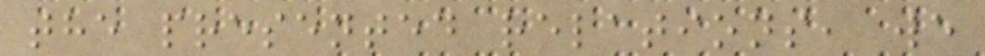the presented relations, we
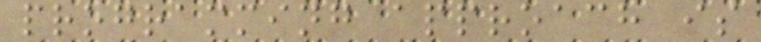programming approach is
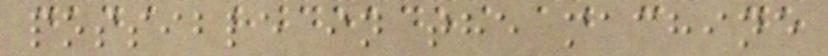possible in the machine
